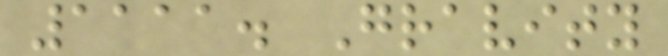1111. Gravity
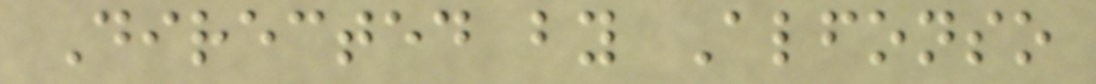Directed by Alfonso
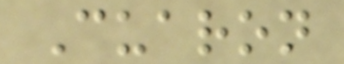Cuaron
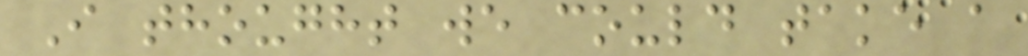I thought we could take a
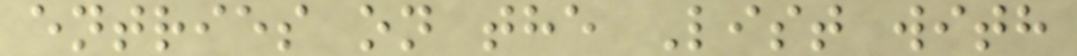entries on the List with
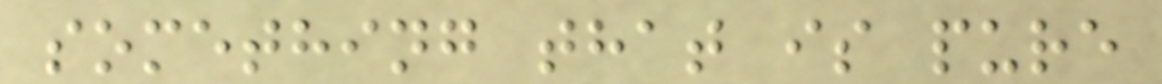something that is pure
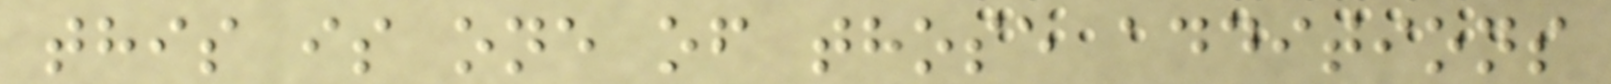this is one of those additions
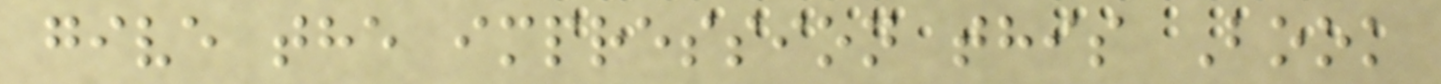give the impression this Book
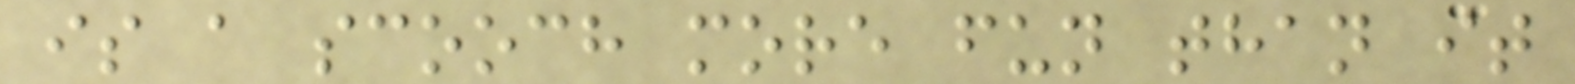is a scooch more fun than it
